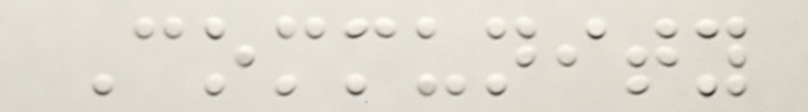Community
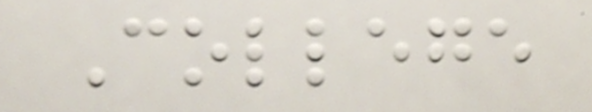College
